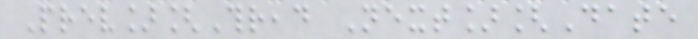Prev][Thread Next][Date
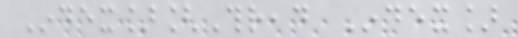Index][Thread Index]
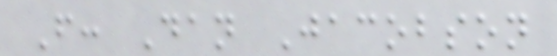From: Dan Jacobson
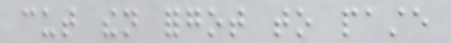cut then forgot to paste
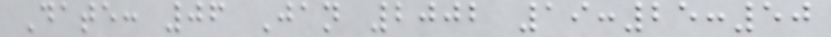Date: 06 Jan 2002 19:25:50
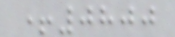+0800
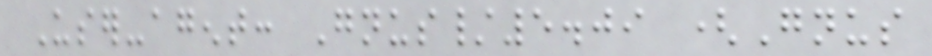User-agent: Gnus/5.09 (Gnus
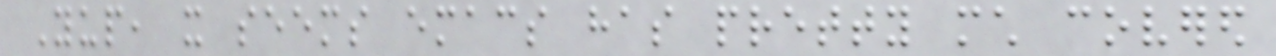Yup, it seems emacs has pretty much covered
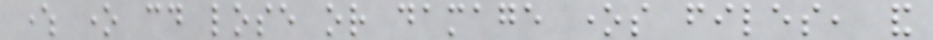where one could lose or damage ones files, and
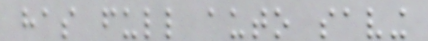has full auto saving
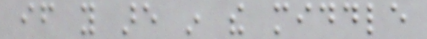if you are in the middle
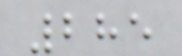285
